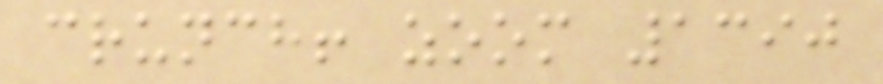crunch! zoom 1390
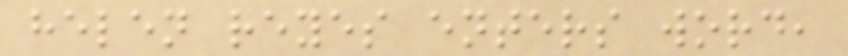helen reyes enters word,
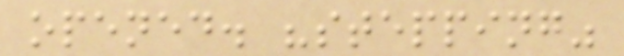opened. "stepping"
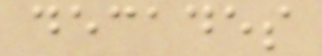decades
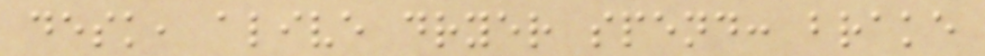desk, alive dryer spend: brake
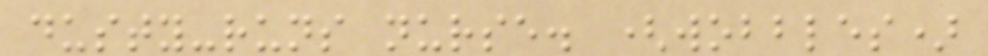dusty-runs nurse. (wobbles)
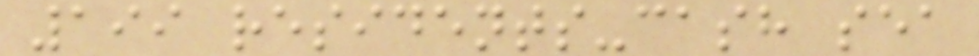199 residents-cash sea
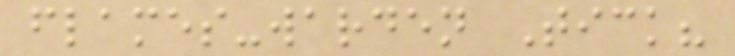flames-warden Tick?
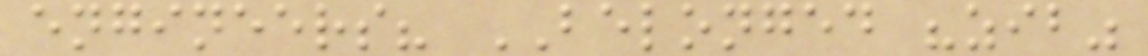engineers? BELONGED "zib"
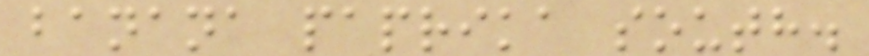banana paprika south.
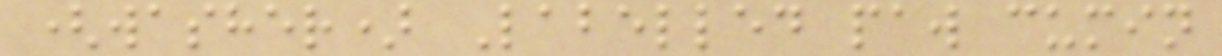(washer) Labelled paw cumin
